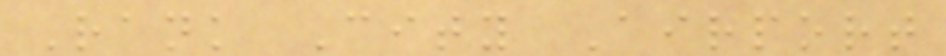Rank City Airport
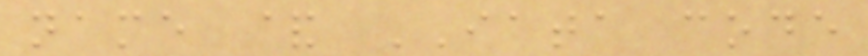name & IATA code
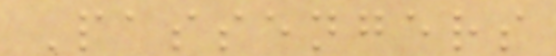Passengers
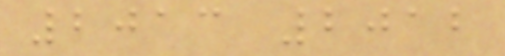2013 2012
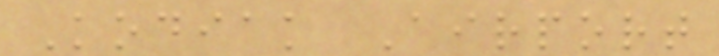Kodiak Airport
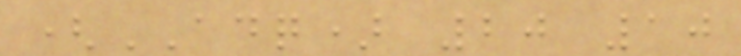(ADQ) 20 10
